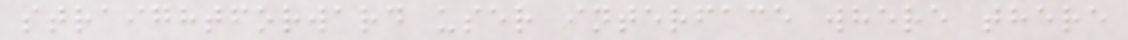straightforward user interface where there
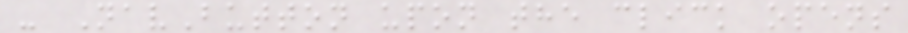- NavButton upon the click opens
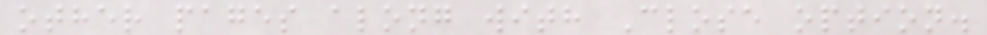other pages along with Close option.
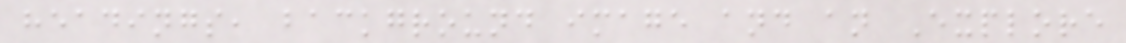headings, background image and an Explore
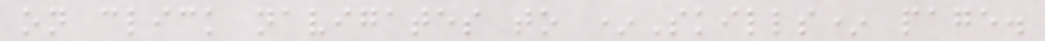on click navigates to *Skills* page.
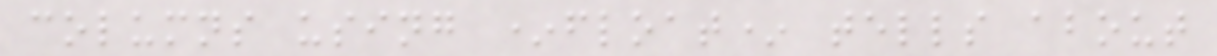columns using *float* tells about
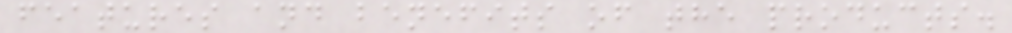features and benefits of the products.
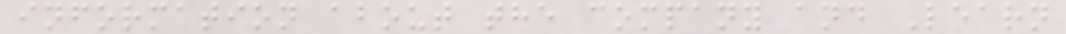information about the company and Learn
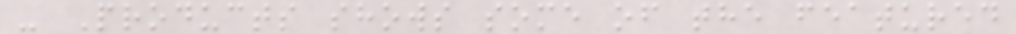- Products shows some of the featured
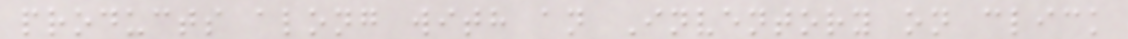products along with an Inventory on click
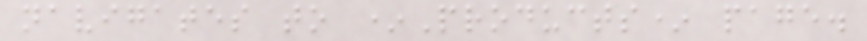navigates to *Products* page.
